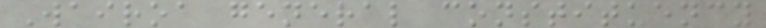Wairoa general constituency
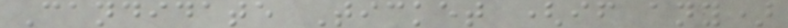Candidate Ticket (if any)
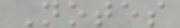Notes
